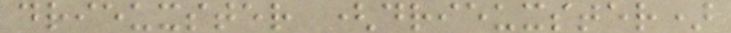drieuxster (drieuxster)
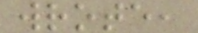wrote,
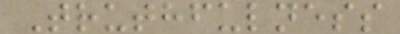Truthfulness
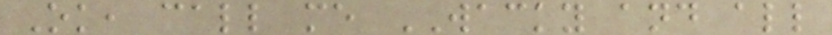Ok, call me WACKY and all
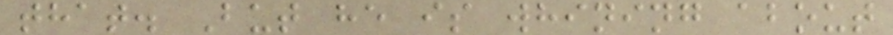that. But he is whining about
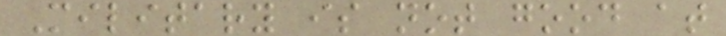Military is not good at
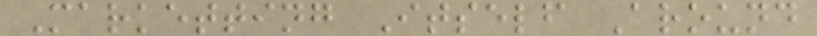Marketting Itself Around
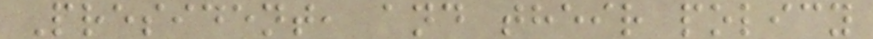President, and their policy
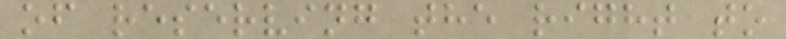of reserving the right to
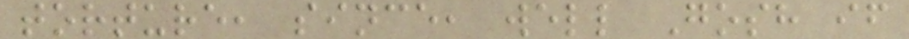torture, since, well Gosh if
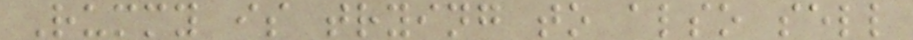Rummy is trying to also sell
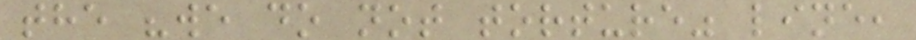the "we do not torture" line,
